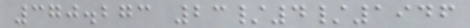370.273 23/4/1946
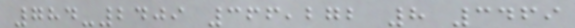784-2409 366,272 8 3469
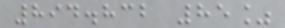894.832 85%
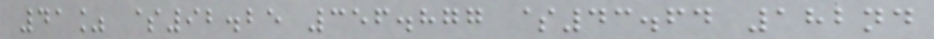41% $92.25 356.877 $43.64 182nd
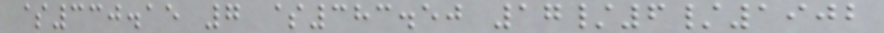$330.15 7 $383.50 17/6/1902
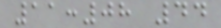11:08 44
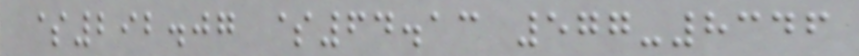$292.07 $64.13 577-8346
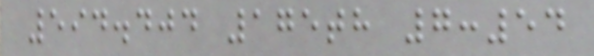594.404 175th 7:54
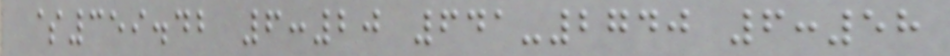$359.42 6:20 641-2740 6:58
